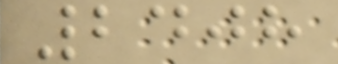2408
